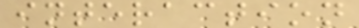interaction
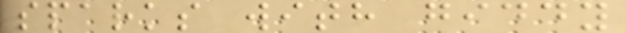sparks with giddy
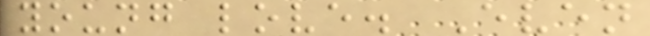young love. Even
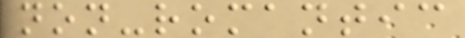non-romantic
